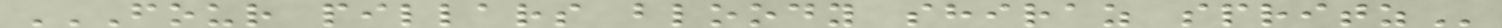FOUR PILLARS BLOODY SHIRAZ SPRITZ
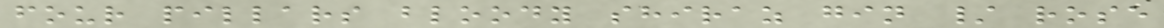four pillars bloody shiraz gin / rose
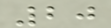20
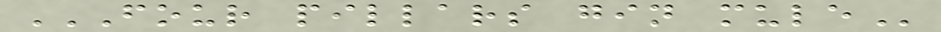FOUR PILLARS GIN MULE
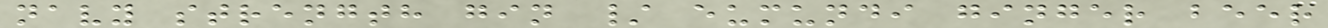navy strength gin / eumundi ginger beer
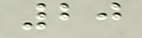20
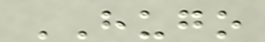HUGO
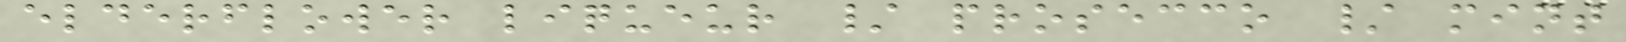elderflower liqueur / prosecco / mint
